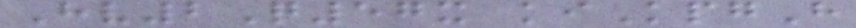Hv2Q57x kiKpgH
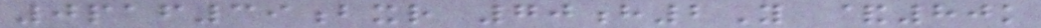0paf39bxr 70h2Y &80k
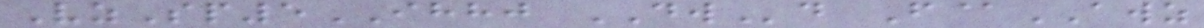VzSp5IHHJ DWd F@AWZ
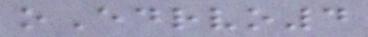oEdrvo4
